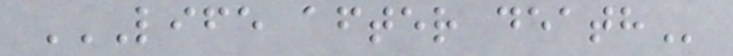LIFE AFTER DEATH
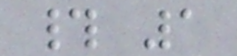# 1
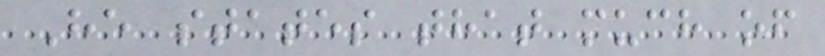He states that much of
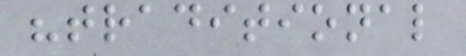"traditional
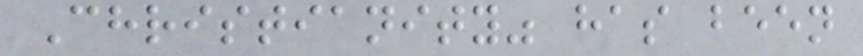Christianity" has been
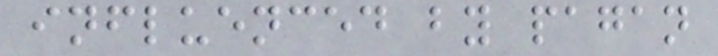influenced by pagan
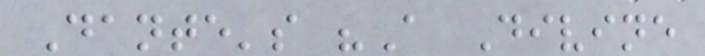Dante's "A Divine
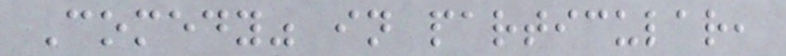Comedy" in particular,
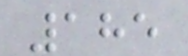185
